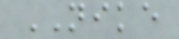NIKE
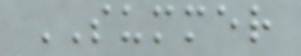SUMMER
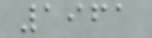1961
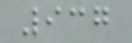937
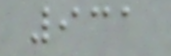931
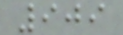909
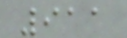911
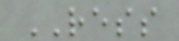RESS
